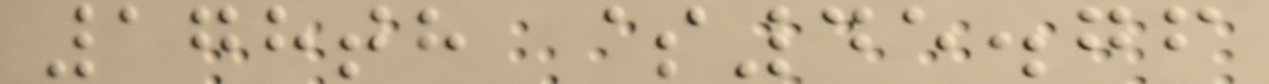178th $45.76
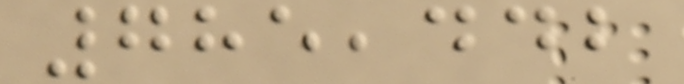785,442
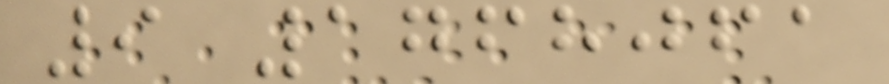9 1768061
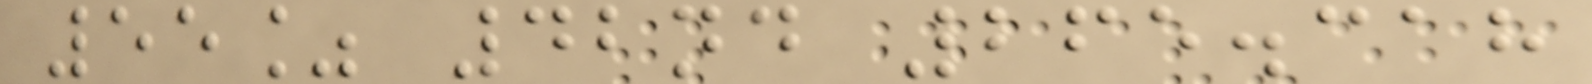55% 42nd 265.318
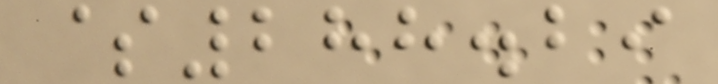$288.29
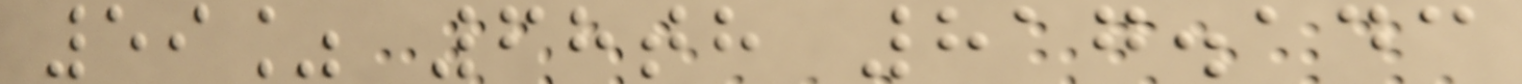59% 68th 817.143
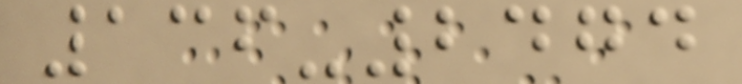136-2474
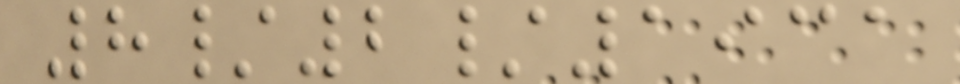8/2/1931
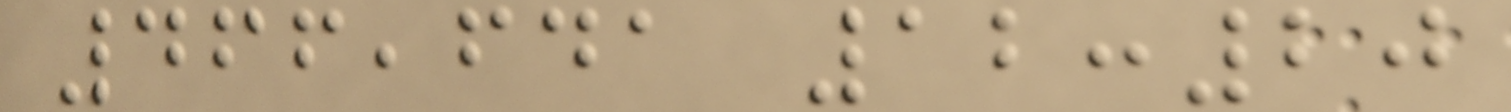466,641 12:20
